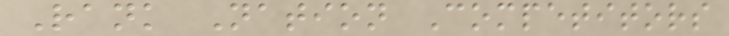Rank Nation Competitors
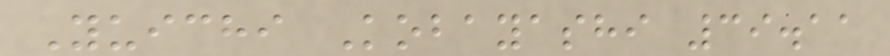Yuichi Kobayashi 39.11
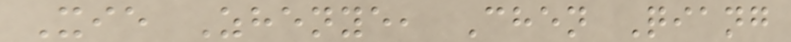Xie Zhenye, Chen Qiang
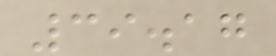39.17
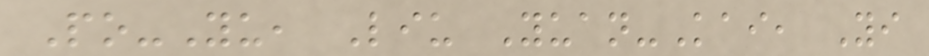Po-Yu, Liu Yuan-Kai, Yi
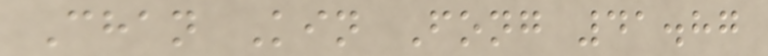Chan Kin Fong 41.87
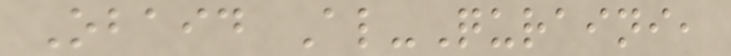Obaid Al-Quraini,
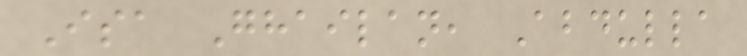Isa Ghailan, Abdulla
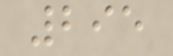295
